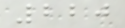220
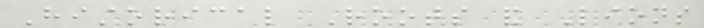Historical Roots and Lions
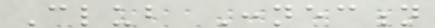Club Connection
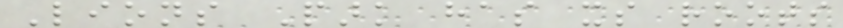Lions Park has its roots
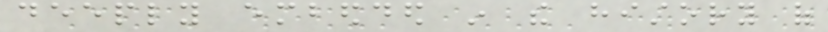deeply embedded in the history of
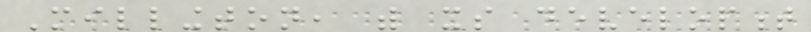Millington, with its development
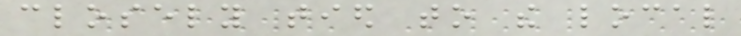closely tied to the local
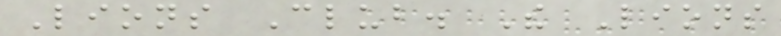Lions Club. The Lions
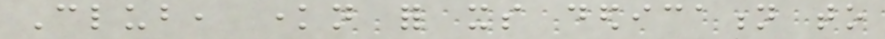Club, known for its dedication to
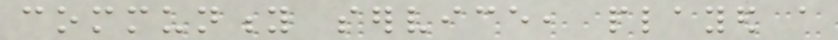community service, played a
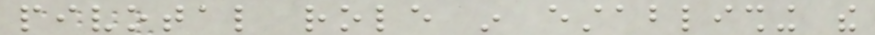pivotal role in establishing the
